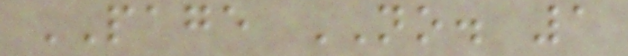PAGE NO. 1
